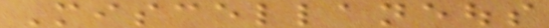Miscellaneous
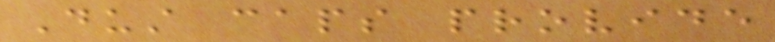Dust caps provide
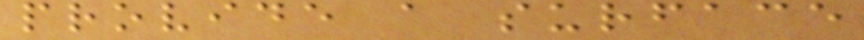provide a surface
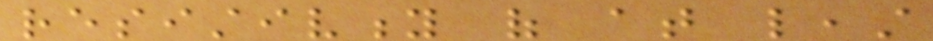resistivity of at least
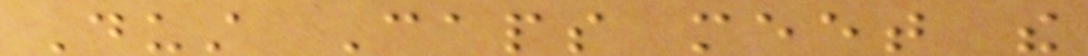Dust Caps meet the
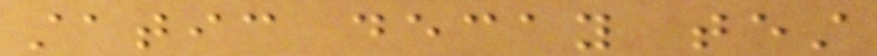static decay test
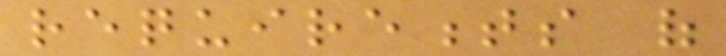requirements of
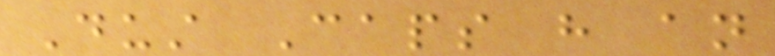Dust Caps have an
